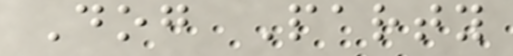Dog Party
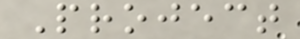Project
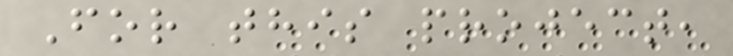For this project,
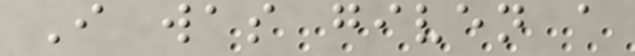I was given a
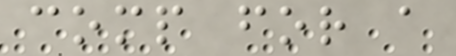comp for a
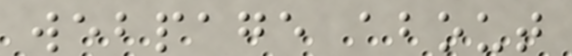webpage about
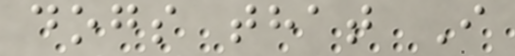dogs that I
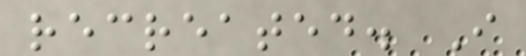recreated. I
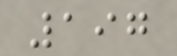197
